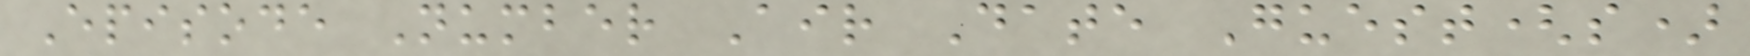Episode Number Air Date Guest(s)
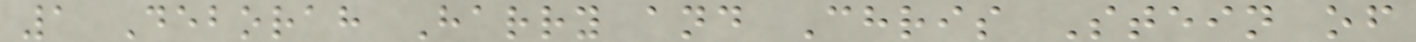1 Deborah Harry and Chris Stein of
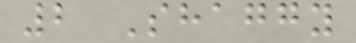2 Shaggy
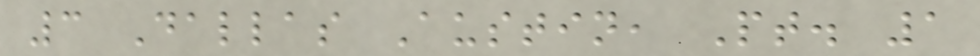3 Dallas Austin, Pt. 1
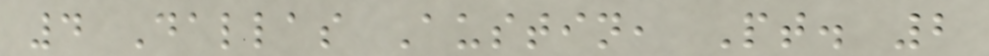4 Dallas Austin, Pt. 2
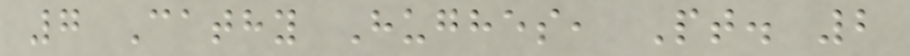7 Cathy Hughes, Pt. 2
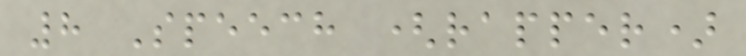8 Speech (rapper)
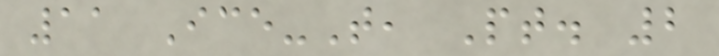11 Ice-T, Pt. 2
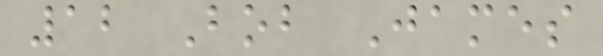12 Bob James
